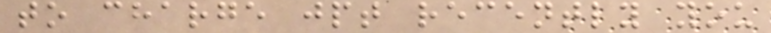to charge jpt recently you
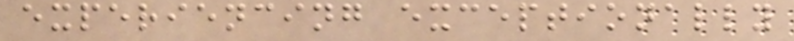experiencing exceptionally
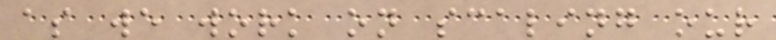as we work on scaling our
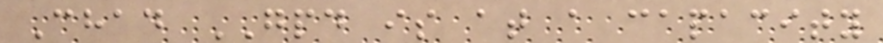Chad GPD is at a capacity
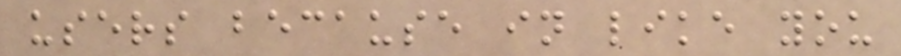users because in like you
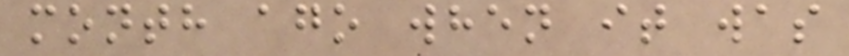month ago when it was
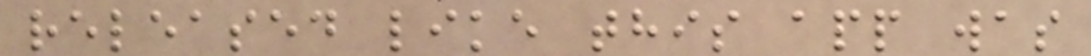released like this app was
